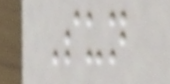Sun
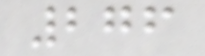276
